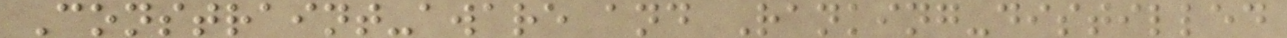Constraint-aware and Ranking-distilled
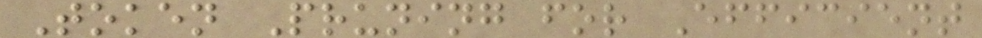Token Pruning for Efficient
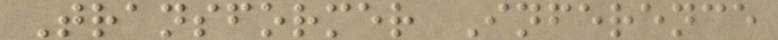Transformer Inference
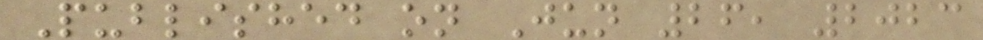Published on Jun 26, 2023
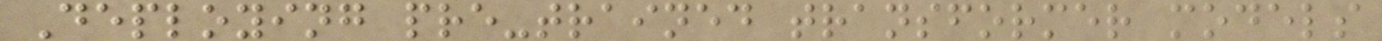Deploying pre-trained transformer models
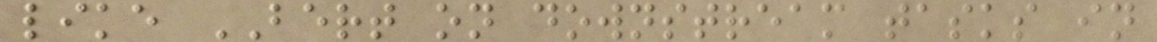like BERT on downstream tasks in
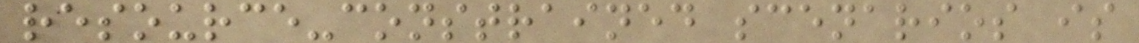resource-constrained scenarios is
